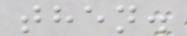then.
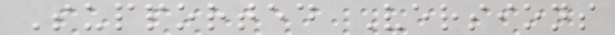Supported Versions
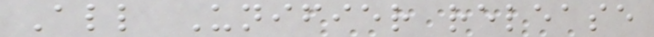All Unifier release
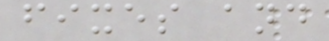fixes and
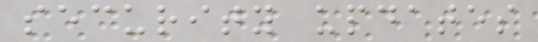security updates
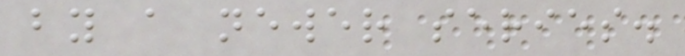by a newer series.
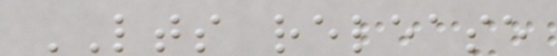LTS release
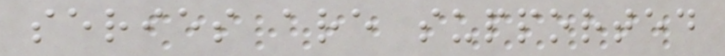series are supported
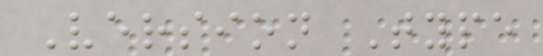Version Type
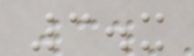3.x
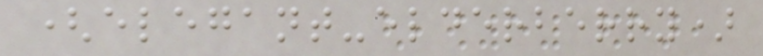(elegant-elderberry)
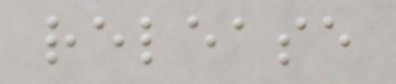release
